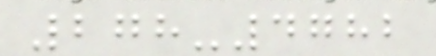278-4782
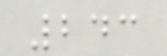243
